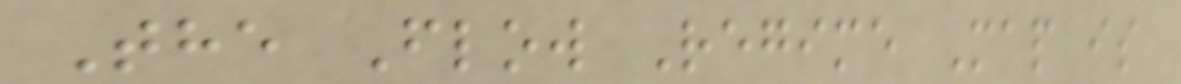The Flow Regime Map is
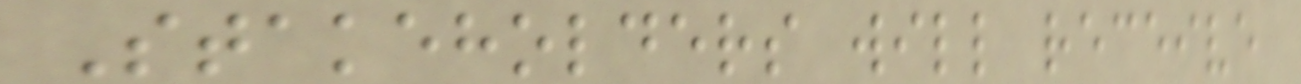Stakeholders will receive
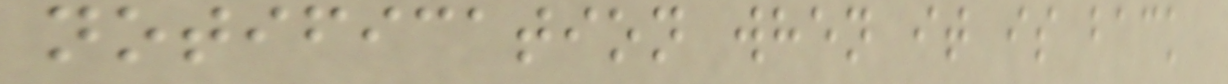notification when it is back
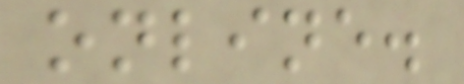online.
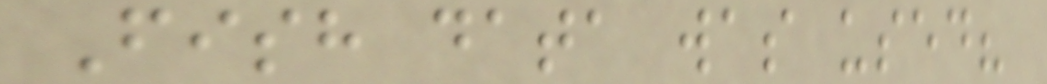Fish data was used?
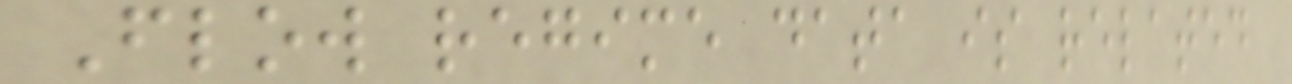Flow regime data is related
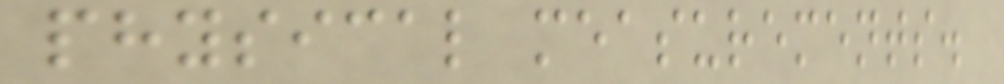physical measurements.
